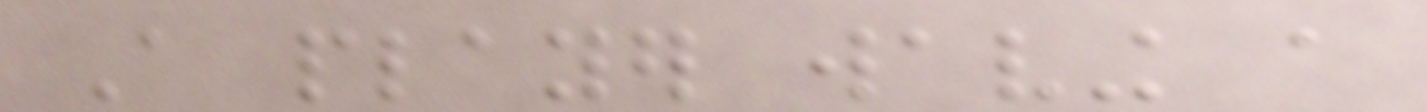A player waving a
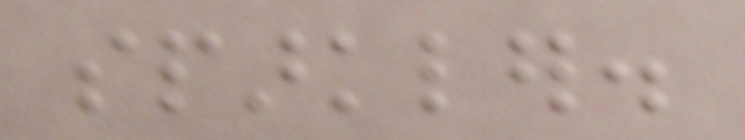sparkler.
